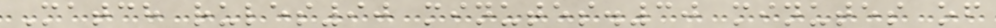Match rules90 minutes.30 minutes of
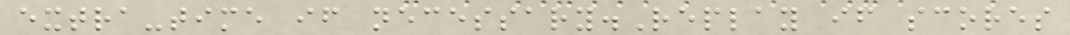extra-time if necessary.Replay if scores
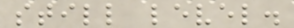still level.
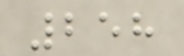258
